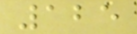125
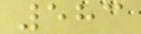583
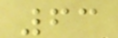63
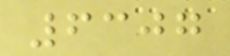6307
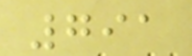791
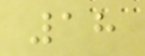18
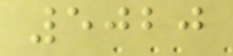5020
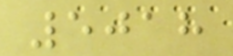5018
